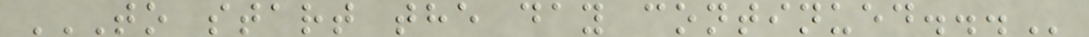TO START THE DAY CONTINUED...
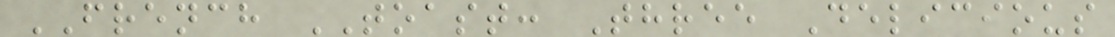FRENCH TOAST: Three Delicious
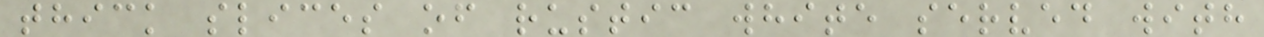thick slices of rustic white served with
